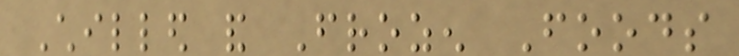Chilled and Frozen Foods
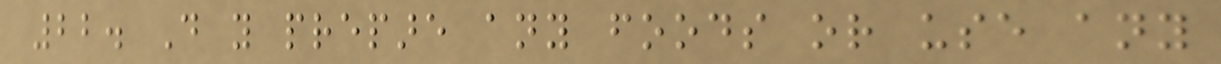22. Do you prepare any foods or use any
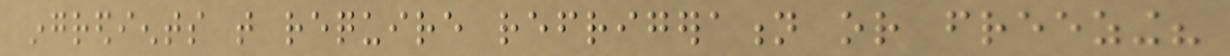ingredients that require refrigeration or freezing?
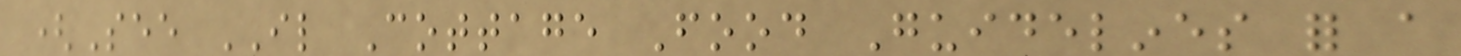(See IL Cottage Food Guidelines for a
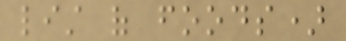list of foods)
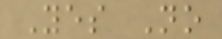Yes No
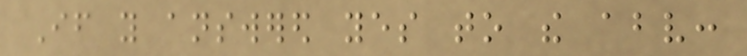If you answered yes to the above:
